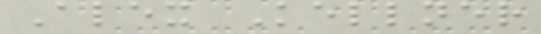Alex Kellner
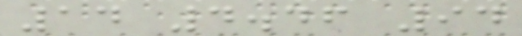14 4.46 94
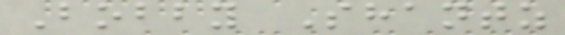Bobby Shantz
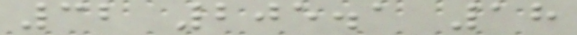32 205.1 18
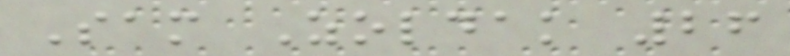Sam Zoldak 26
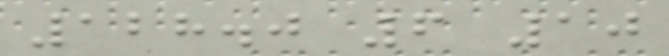128.0 6 10
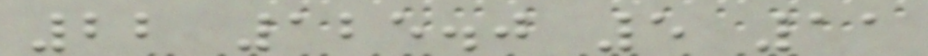22 125.0 5 11
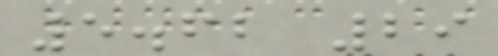5.62 29
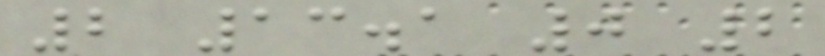2 13.1 0 2
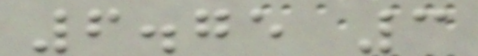6.75 3
